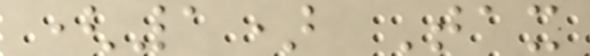(1) Tax
